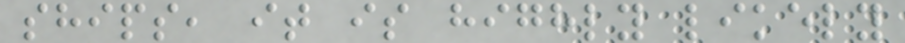ships, it is highly likely
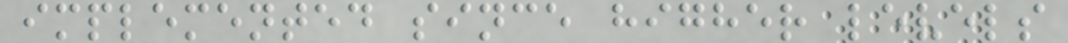implemented since higher levels
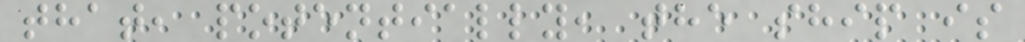that, potentially, the ship is
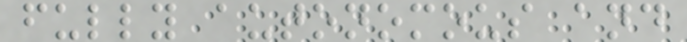fully autonomous and
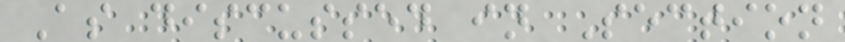As discussed in Section
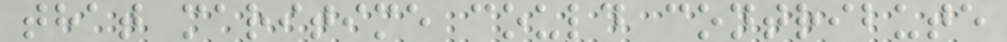that maritime could contribute
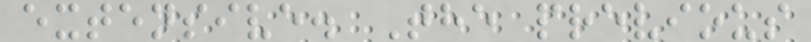extensive. The previous
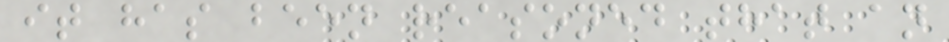it has been reasoned that an
